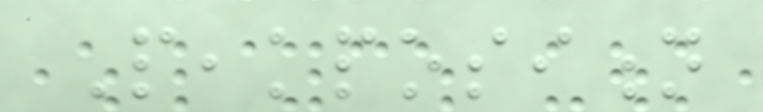Peakposition
